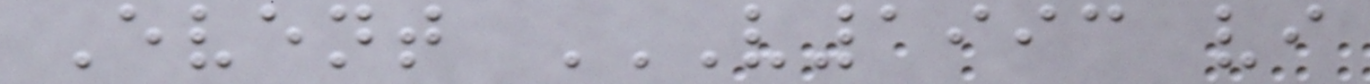Event V1993 VI
